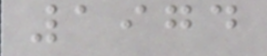1974
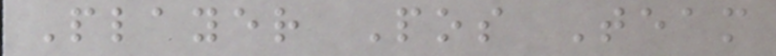Player Pos Team
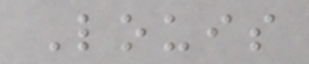Louis
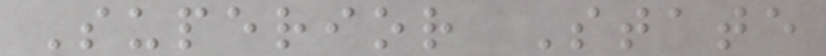Superior State
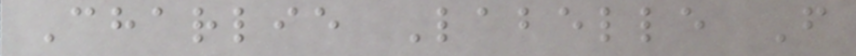Charlie Labelle F
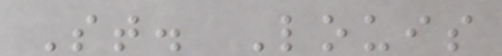St. Louis
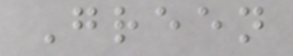Green
